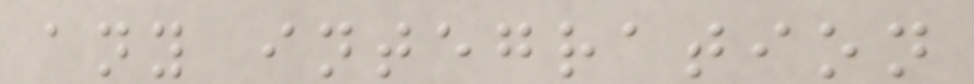any integration
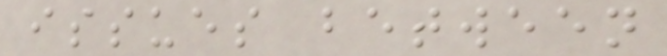issues between
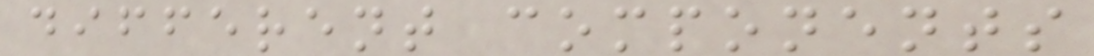different components
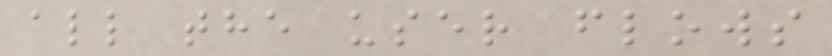all the user flows
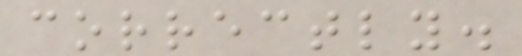correctly.
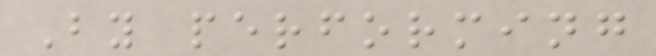By performing
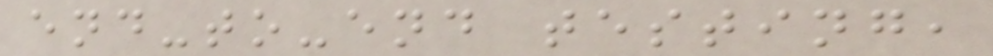end-to-end testing,
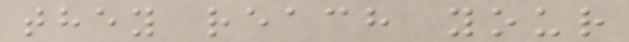they reach your
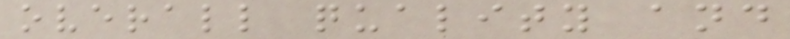overall quality and
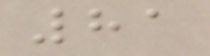81
